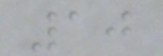10
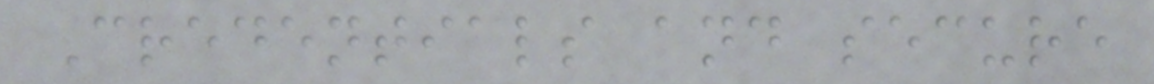Credentials and secure
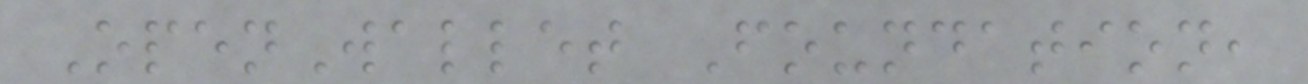OpenWallet Foundation,
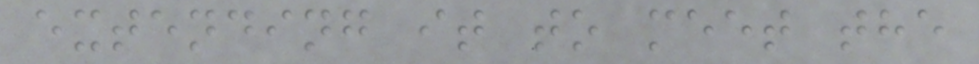extending it to meet the
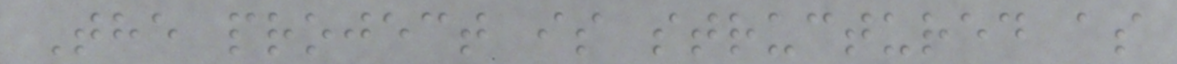The project is structured as
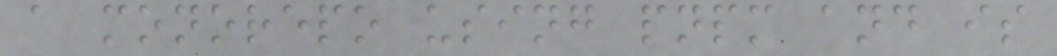a monorepo using pnpm and is
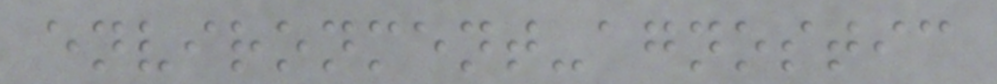environment-agnostic
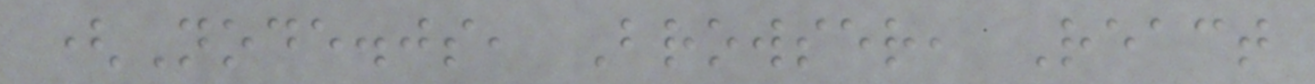(Node.js, Browser, React
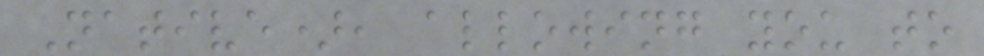Native), allowing you to
